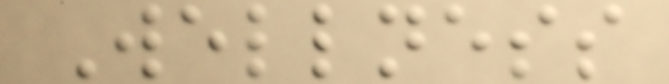Wellness
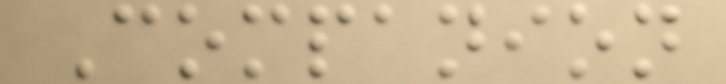Companion
